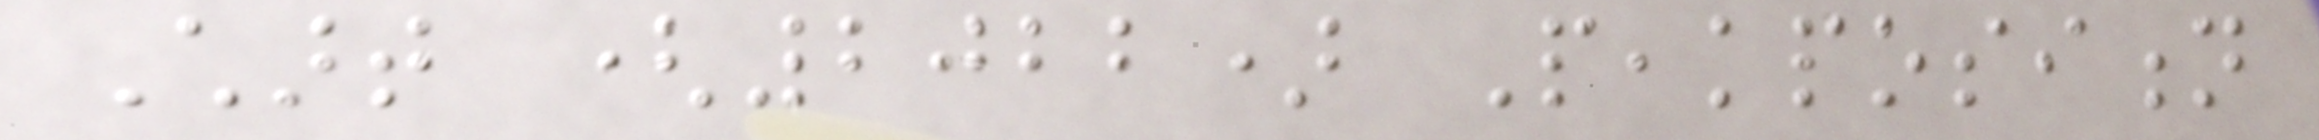Chart (2022) Peakposition
